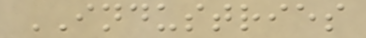INDUSTRIES
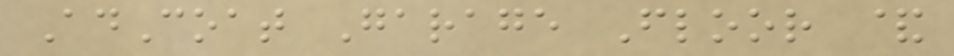AdCoat Garage Floor &
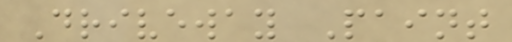Driveway Paint
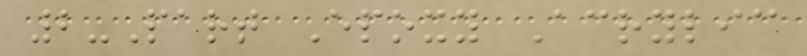2-Part Epoxy Acrylic
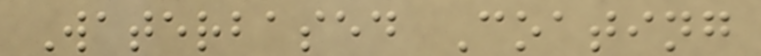Waterbased Coating
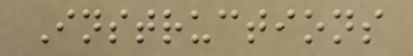Instructions
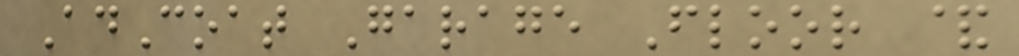AdCoat Garage Floor &
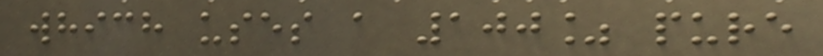which uses a 100% pure
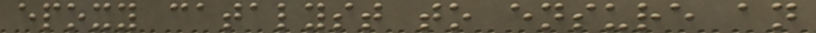epoxy catalyst to ensure an
